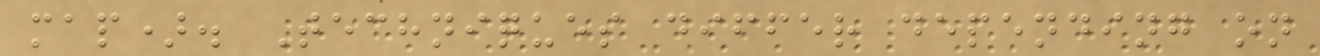map). Techniques differ depending on
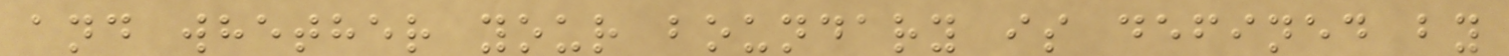and whether your boundary is defined by
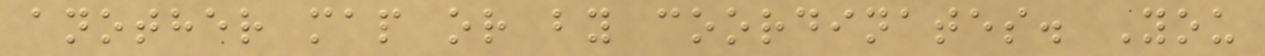another map or by coordinates. You
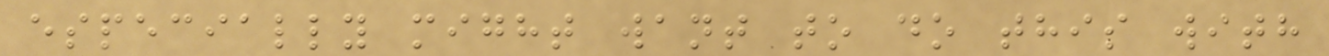especially might want to do this with
